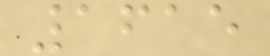1615
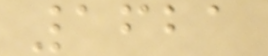1621
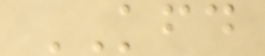KFD
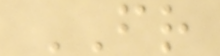FR
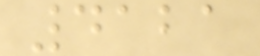4121
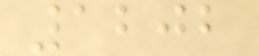1202
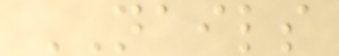NAILS
